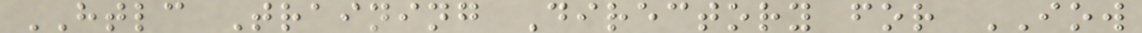HTLC Training Directory for IOW
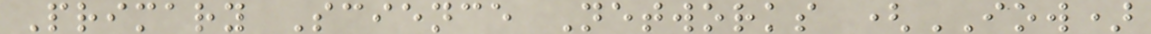Primary Science Networks (IOW)
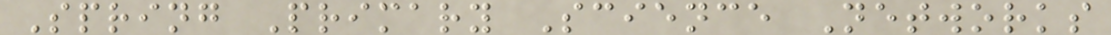Spring Primary Science Networks
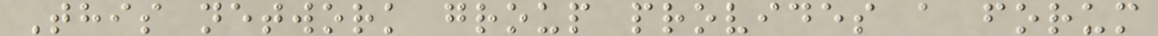This network group provides a forum
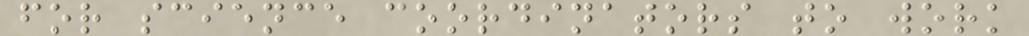for science coordinators to work
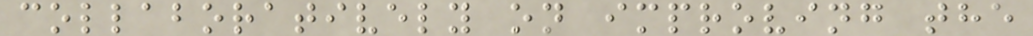collaboratively on improving the
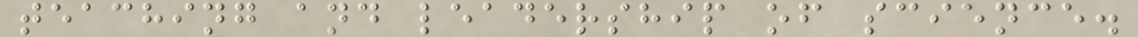teaching and leadership of science.
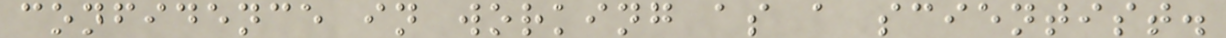confidence in working as a scientist.
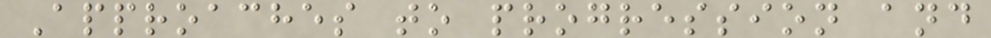Approaches to progression and
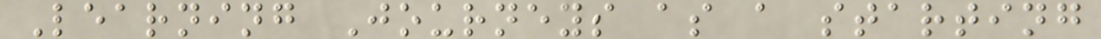Learning Journeys as a starting
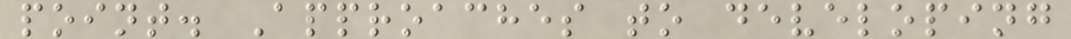point. Approaches to developing
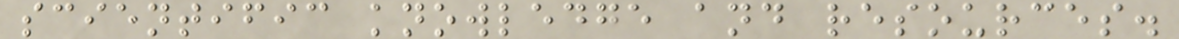scientific knowledge and resources.
